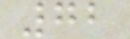72
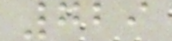729
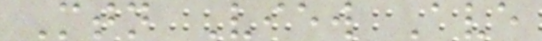Mtn View Ave
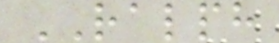RALPH
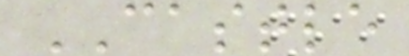CASTLE
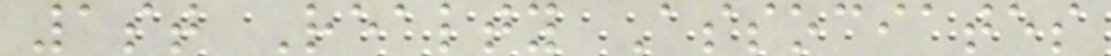1st Realty Associates
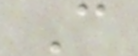C
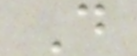D
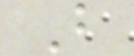B
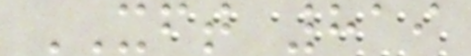XFT 819
